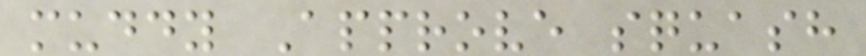muddy Approve squash
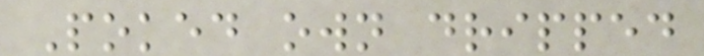Poked own dripped
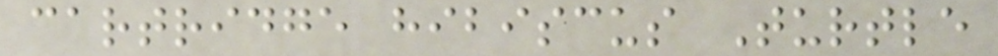cartridge hibiscus Turtle
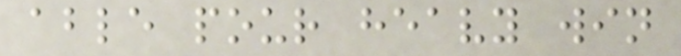able pour heavy win
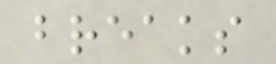breaks
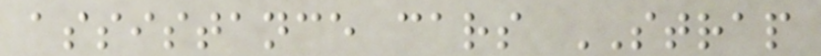assistance cars STRAP
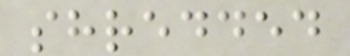shredded
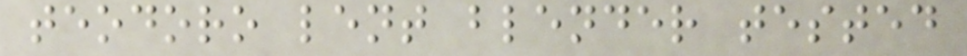teodoro lent blender tested
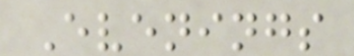Evenings
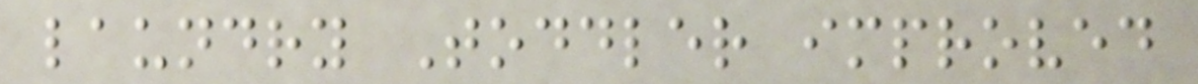laundry Toddler improved
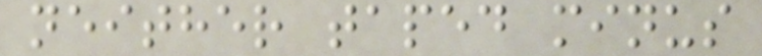neither taped minus
